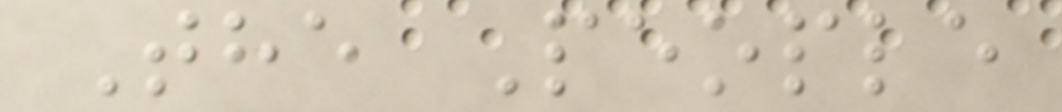The People
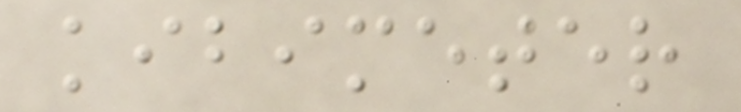kibimeter
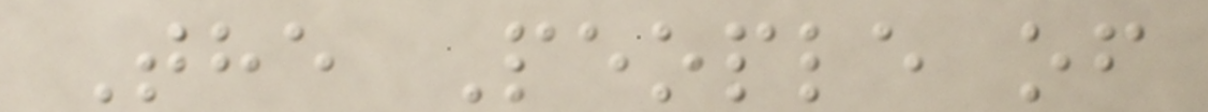The People of
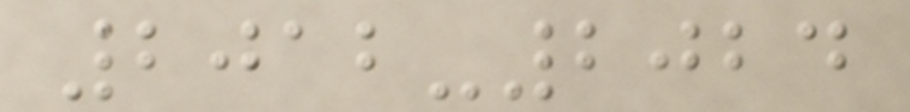2012-2024
